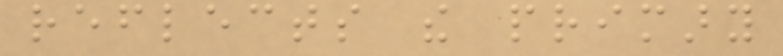reflects the primary
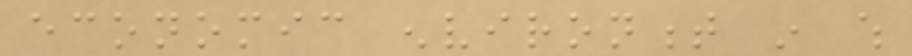economic environment in which
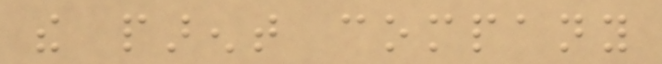the parent company
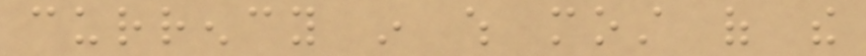currency in which most of the
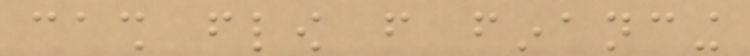cash flow from financing
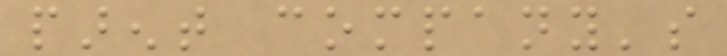parent company's
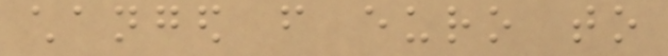changed from euro to
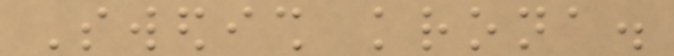Swedish krona.
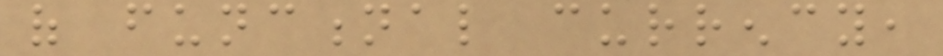of functional currency,
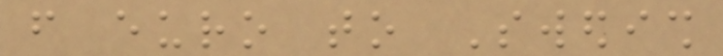from euro to Swedish
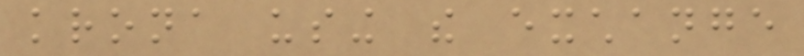krona using the exchange
